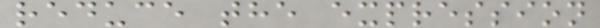reduce the expression
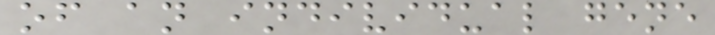of an individual gene
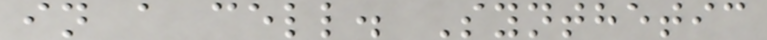in a cell. Synthetic
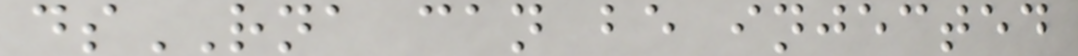dsRNA can be injected
